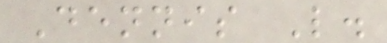Dennis L.
